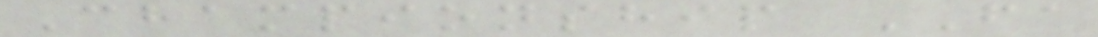Championship FA
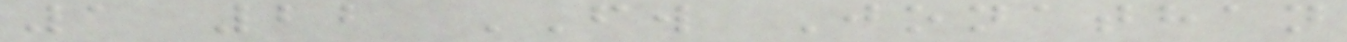1 22 FW Jonathan
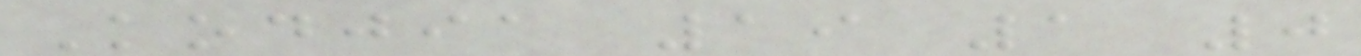Kodjia 19 1 0
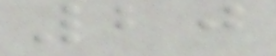20
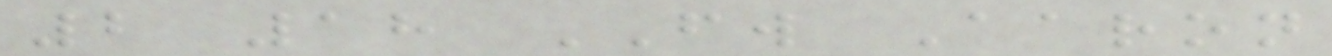2 18 FW Aaron
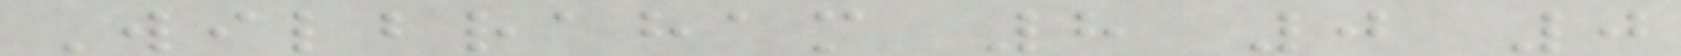Wilbraham 8 0 0
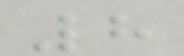8
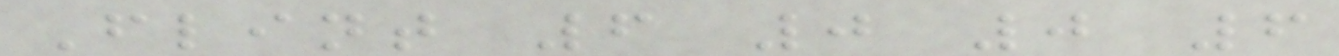Flint 6 0 0 6
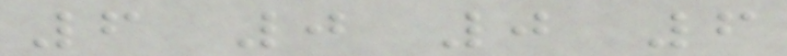6 0 0 6
